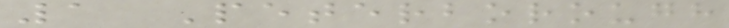1 Peterborough
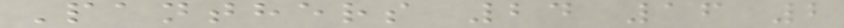Panthers 24 16 2
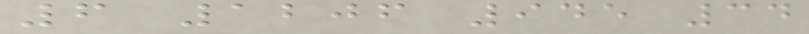6 1206 945 34
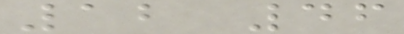12 46
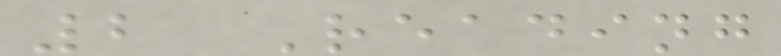2 Reading
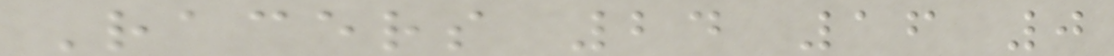Racers 24 16 0
